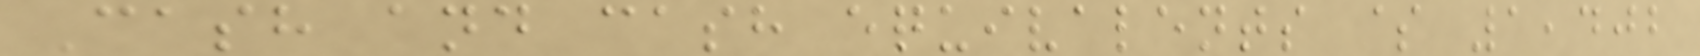Cash and cash equivalents $ 1,402
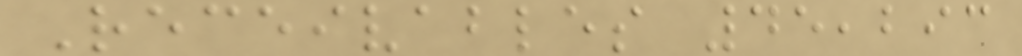Receivables 45,293
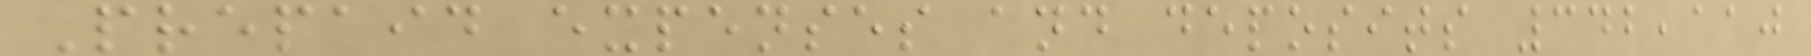Prepaid expenses and deposits 342,110
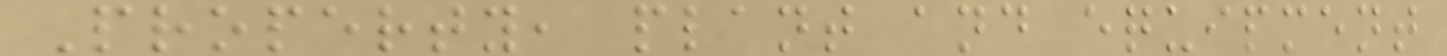Property, plant and equipment
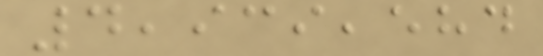4,939,584
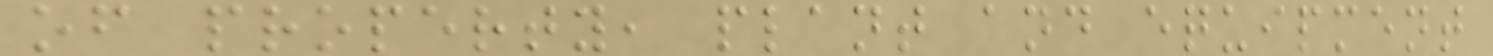of property, plant and equipment
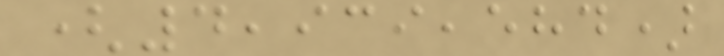(4,939,584)
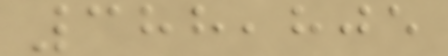388,805
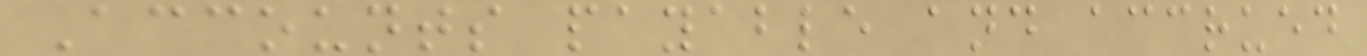Accounts payable and accrued
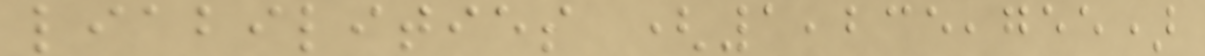liabilities (1,235,755)
